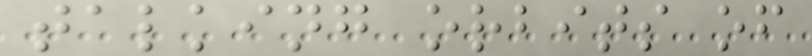talking orbits of
